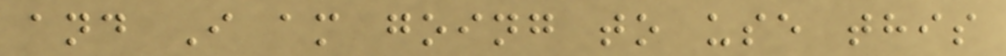and I am going to use this
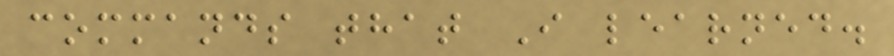commands that I learned.
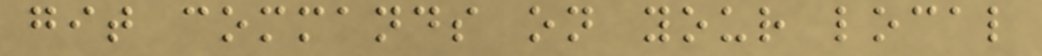git commands on your local
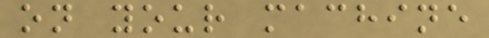on your machine
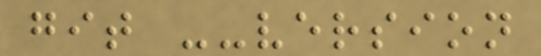git --version
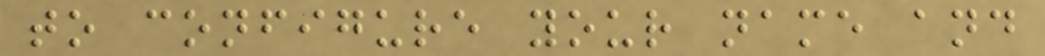to configure your name and
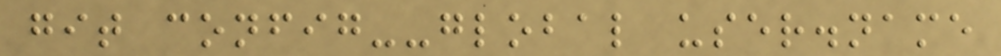git config--global user.name
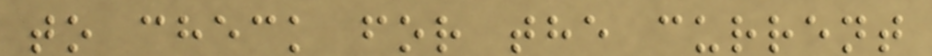to check for the current
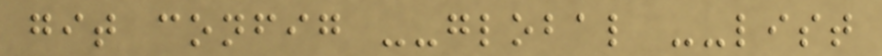git config --global --list
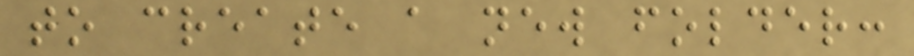to create a new folder:
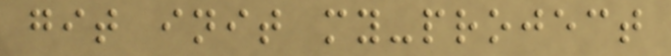git init my-project
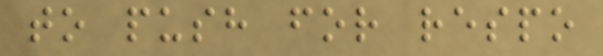to push for respo
